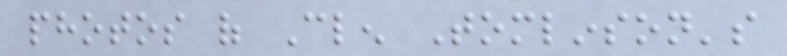photos of Clen Tomlinson's
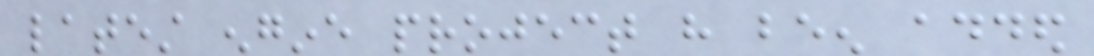latest engine project have been added
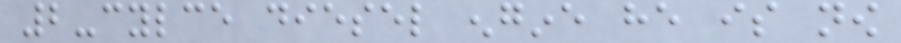2-cylce diesel engine he is now
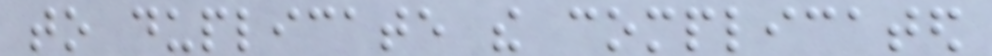to duplicate the complicated
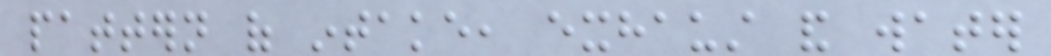pattern of intake, exhaust and water
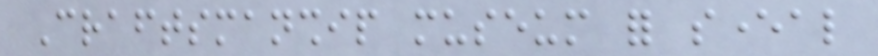Craftsmanship museum for several
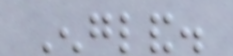England.
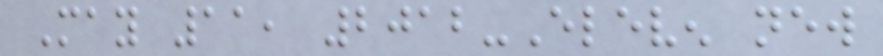May 11, 2012-Eleven new
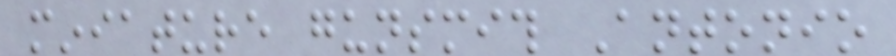miniature gunsmith Antonio
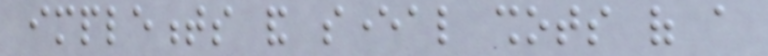implements and several shots of a
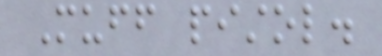Muff pistol.
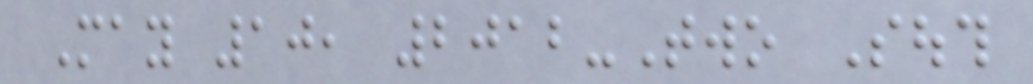May 10, 2012-Two South
